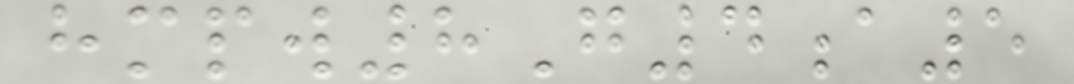hmpw8G4a5
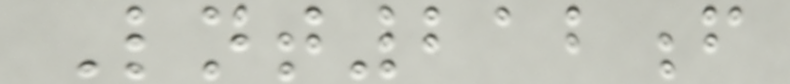Lnt212f
